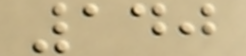140
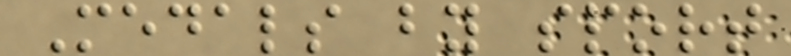Medals by sport
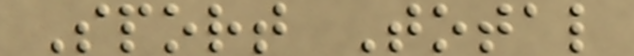Sport Total
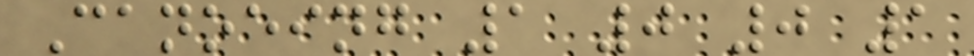Canoeing 1 0 0 1
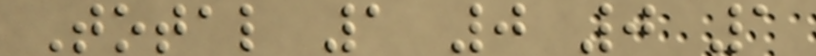Total 1 0 0 1
